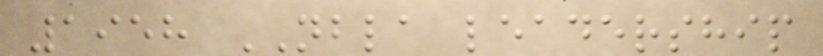1958 NBLA leadership
